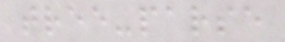tree-parse
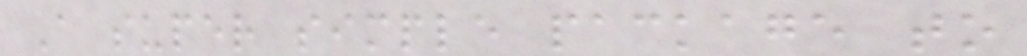A super simple package to
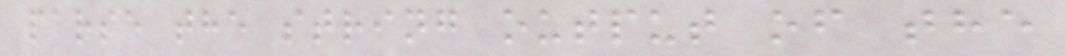parse the string output of the
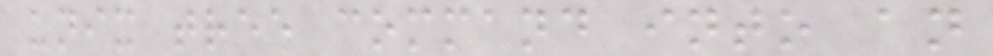unix tree command into an
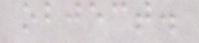object.
